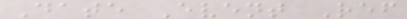Date Event Ref
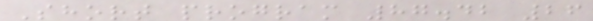Short program 87.42 26
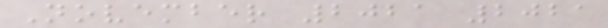November 2021 2021
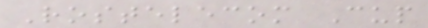Rostelecom Cup
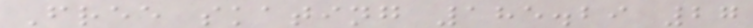Free skating 185.29 27
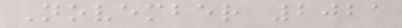November 2021
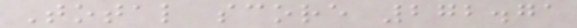Total score 272.71
